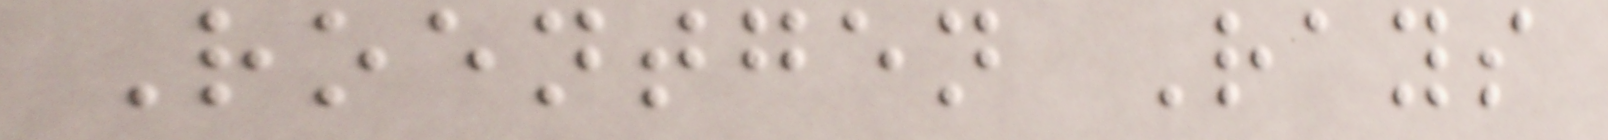Roentgen Rays
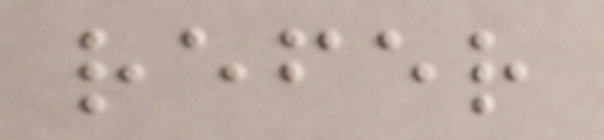refer
